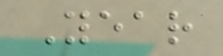Year
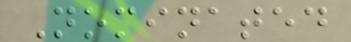Nominated
